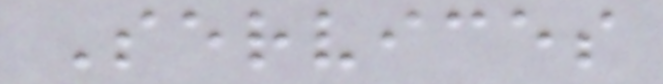Services
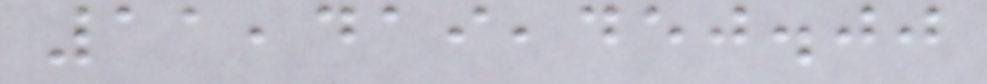11,419,450.00
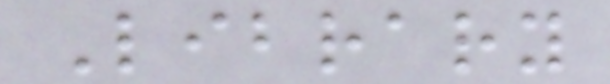Library
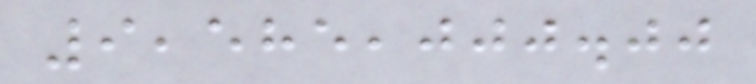9,585,000.00
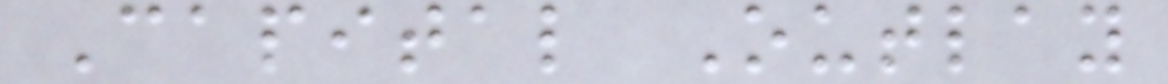Capital Outlay
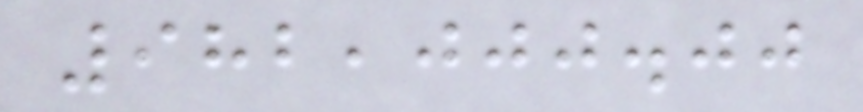982,000.00
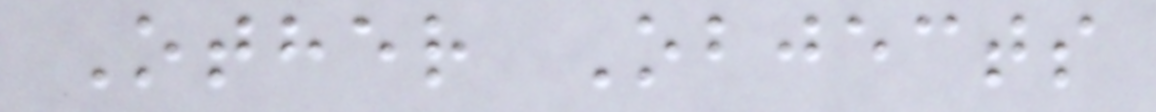Other Objects
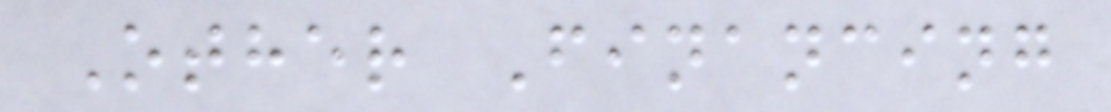Other Financing
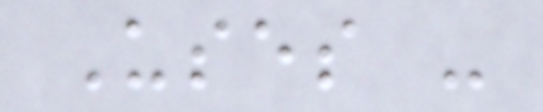Uses -
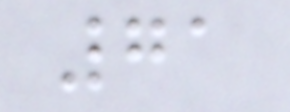71
